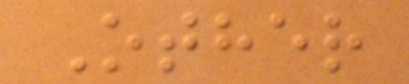Other
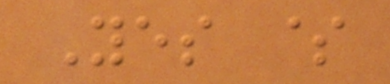Yes $
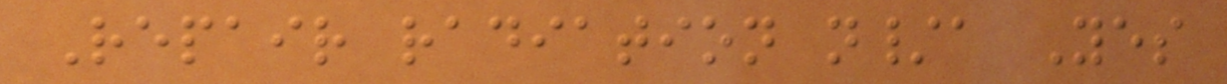Repair radiation n/a Yes
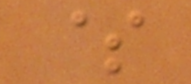$
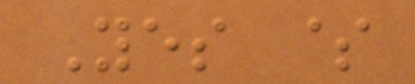Yes $
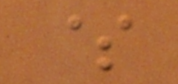$
